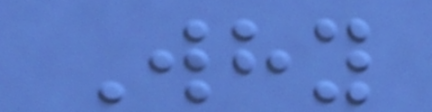Why
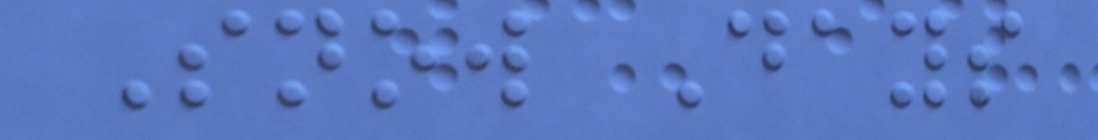Snow Days
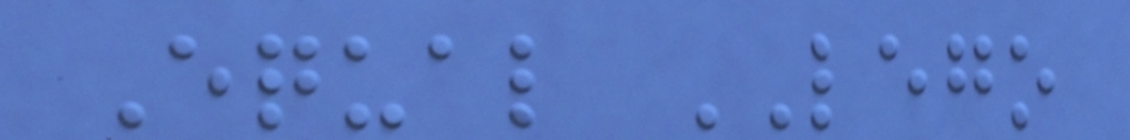Equal LEGO
